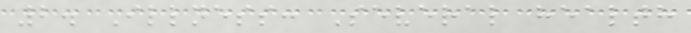2. Illness: Several health
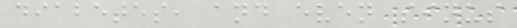diabetes, and even sinus
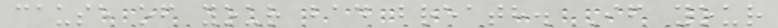cause of your bad breath. If your
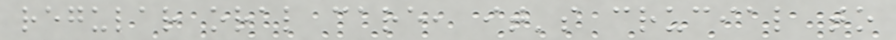regular oral care, it's crucial to
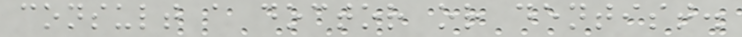consult a doctor or dentist.
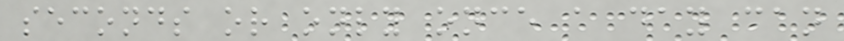seconds or only once a day can
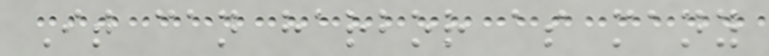It can harbor as many
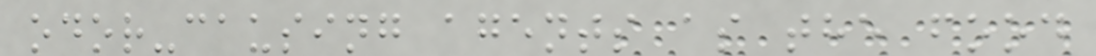odor-causing agents as the food
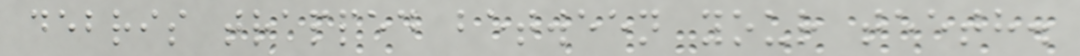debris trapped between your teeth.
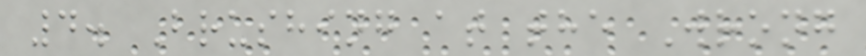4. Brushing at the Wrong
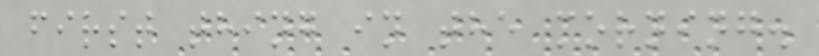first thing in the morning.
